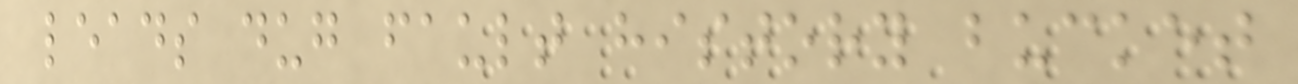leads dug fault history bucket
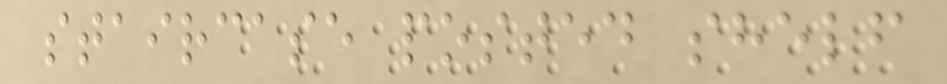staircase posted shelf
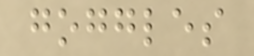goggles
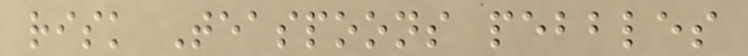risk Teaspoons pebbles
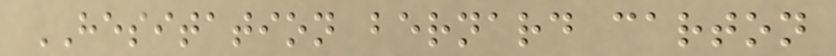HESITATION bernard carton
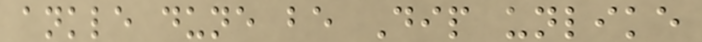ankle dune be Dip unlike
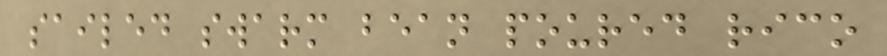sailed swarm bean poured rico
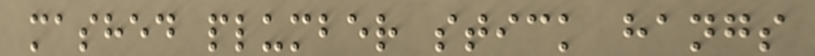mashed plumber stick hangs
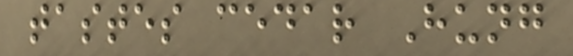tastes cedar Hung
